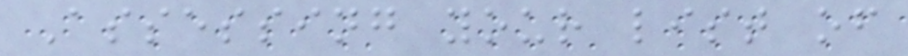Assessing your list of
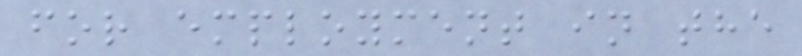for employment in the
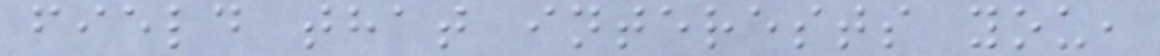field that interests you,
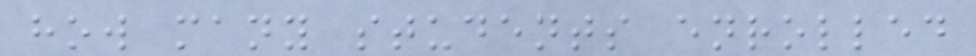how many students enrolled
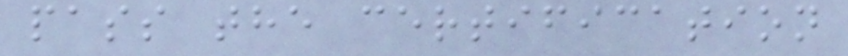pass the certification
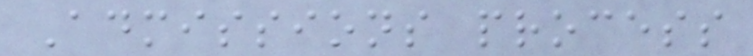Admissions process
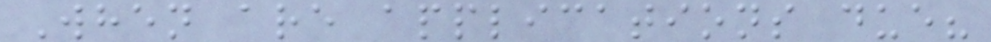When are applications due?
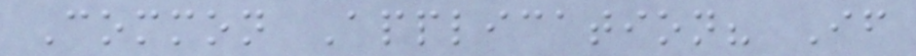Common Application? If
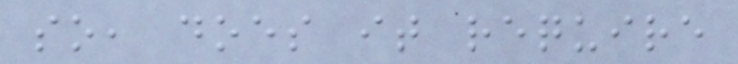so, does it require
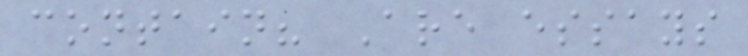contain? Are essays
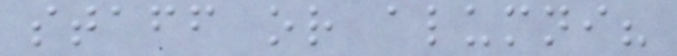staff or alumni?
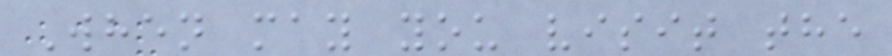When may you visit the
